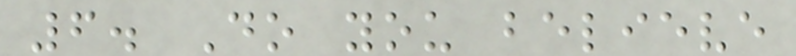6. Do you believe
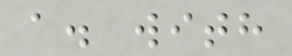a. with
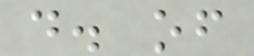d. of
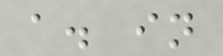a. in
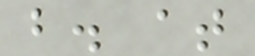b. at
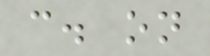c. on
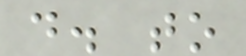d. to
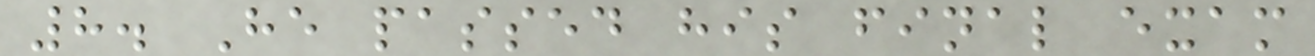8. He passed his final exam
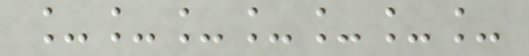_______
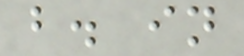b. in
